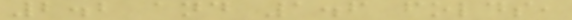2.2 and 1.6 folds,
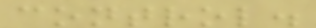control.
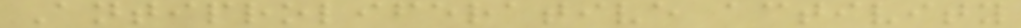Antiproliferative activity
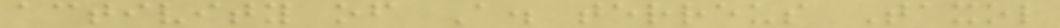activity of A. terreus Taxol
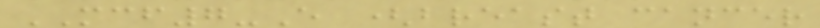MCF7-E (breast cancer
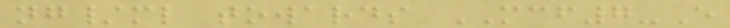ng/ml towards MCF7-E
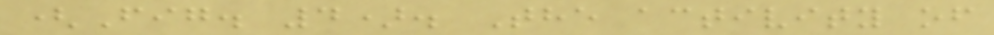(Fig. 4). The activity of
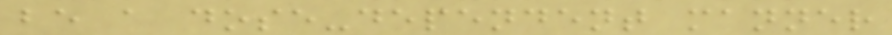be a dose-dependent manner
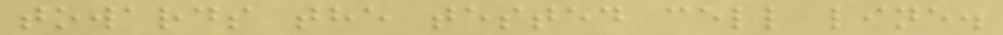towards the tested cell line.
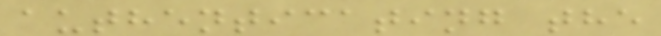authenticating the
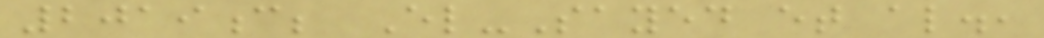2019c; El-Sayed et al.,
